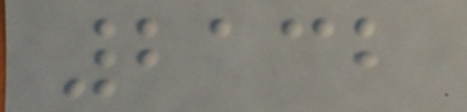2132
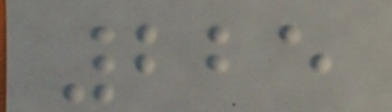225
